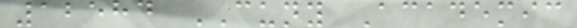12584 CUNY Academic
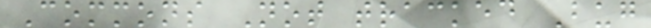Commons Not tracked Bug
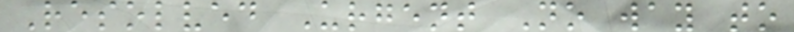Resolved Urgent No way to
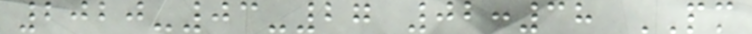2020-03-27 02:38 PM
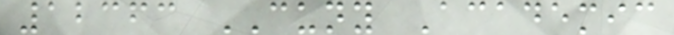12363 CUNY Academic
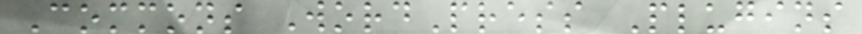Commons WordPress Plugins
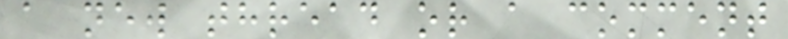a new thread or a comment
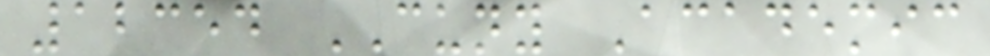12354 CUNY Academic
